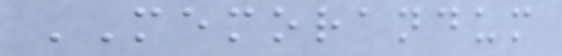MEMORANDUM
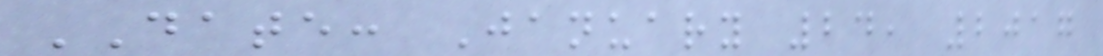DATE: January 24, 2017
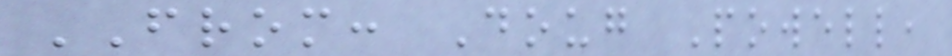FROM: Doug Powell,
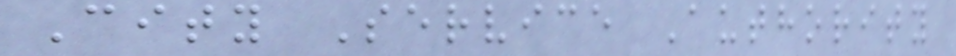City Service Authority
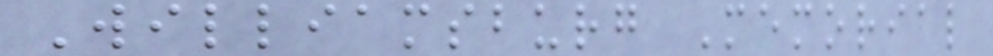Williamsburg Memorial
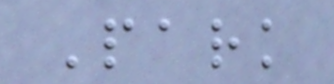Park
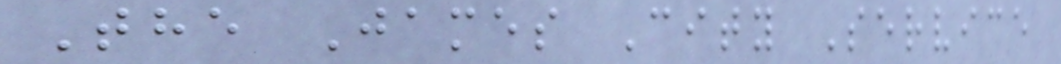The James City Service
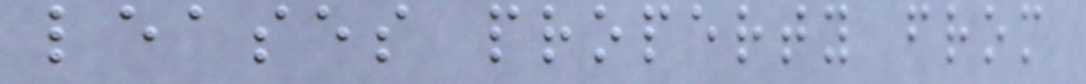leases property from
